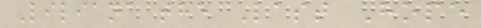Liliana the Last Hope
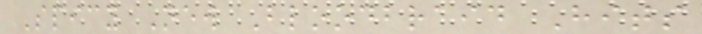Spicy New Bloodbraid Hits
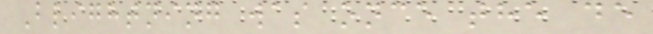Blightning was once the de
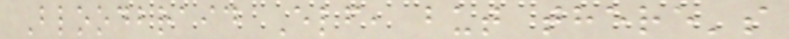Bloodbraid Elf, but there's
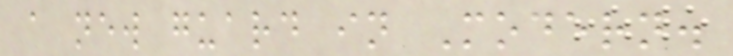a new guard in Modern.
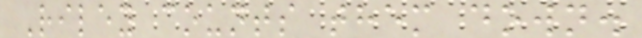Riley counts them down.
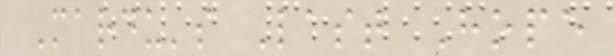Mardu's Last Hope
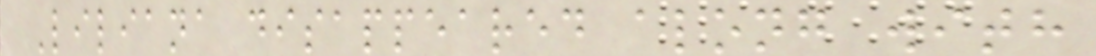Liliana disappeared along with
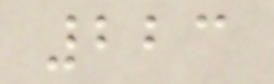223
